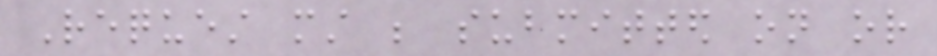Request must be submitted on or
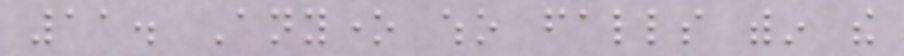11. Anyone who falls within the
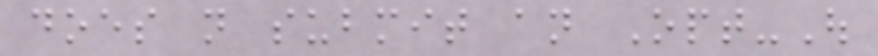does not submit an Opt-Out
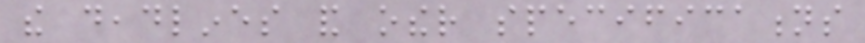the deadlines and other specifications
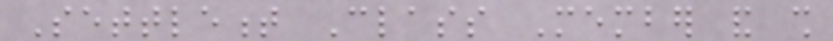Settlement Class Member and shall
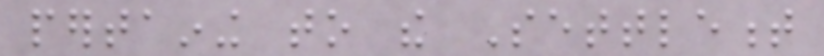pertaining to the Settlement
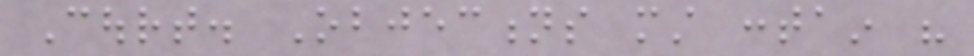Court. Objections must contain his
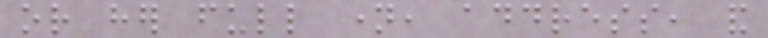or her full name, address, and
